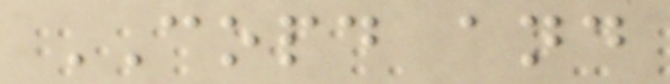COPD and
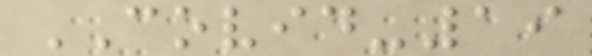COVID-19
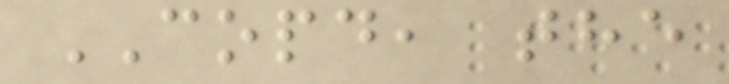COPD, the
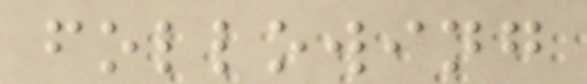following
